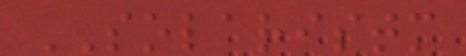SOLARISTM
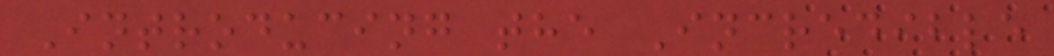Introducing the Incredible
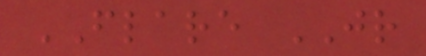FLARE JR
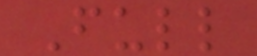Full
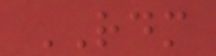RDM
